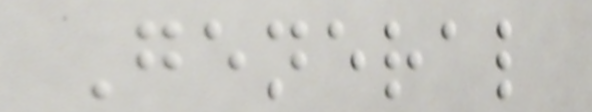General
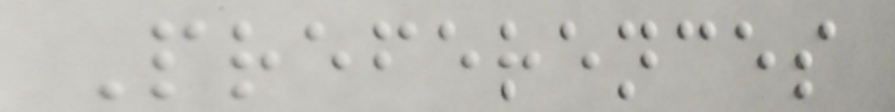Preferences
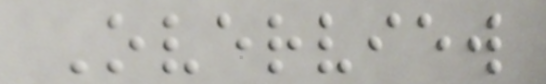Overview
